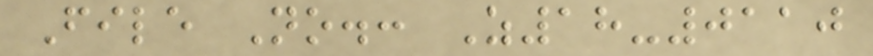File No.: Z18-0110
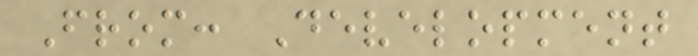From: Development
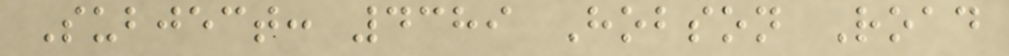Subject: 4389 Hobson Road
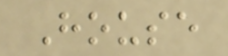House
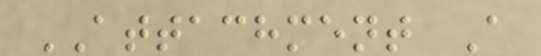ATTACHMENT A
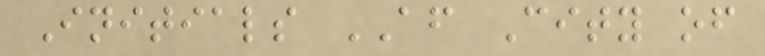Initials AF City of
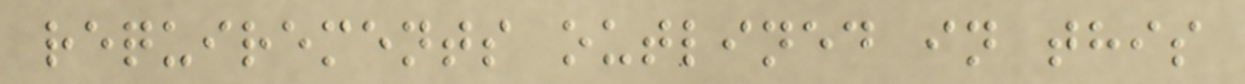requirements outlined in this
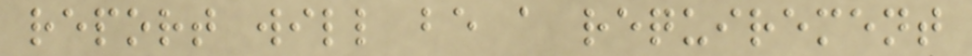report will be a requirement
